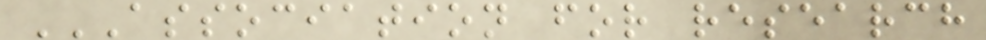ASSOCIATION FOR RESEARCH
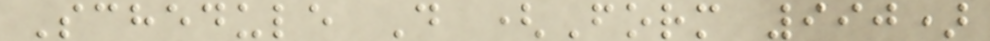Schedule D (Form 990)
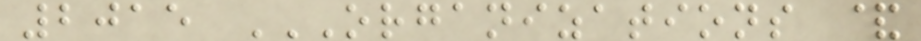2015 ORGANIZATIONS &
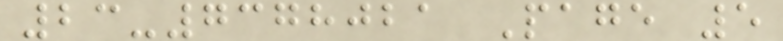23-7378021 Page 5
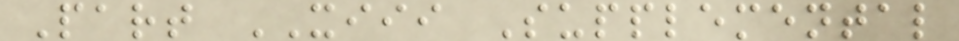Part XIII Supplemental
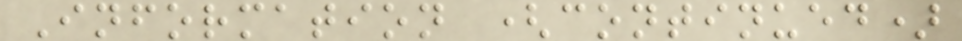Information (continued)
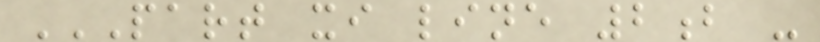PART XI LINE 2B -
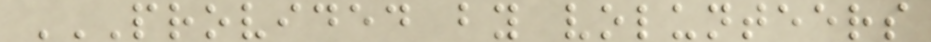PROVIDED BY VOLUNTEERS
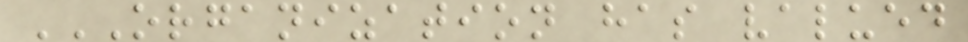ORGANIZATION HAS VALUED
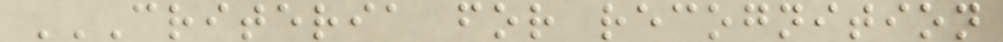CRITERIA FOR RECOGNITION
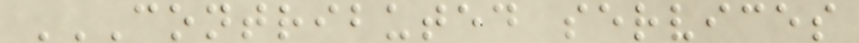CONTRIBUTED SERVICES
